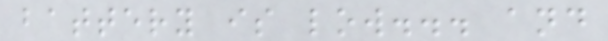battery is low... and
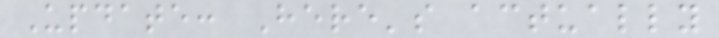Update: Here's actually
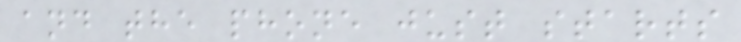and the phone just starts
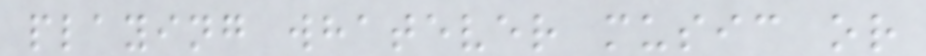playing whatever music or
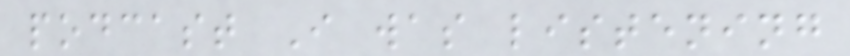podcast I was listening
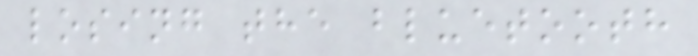losing the bluetooth
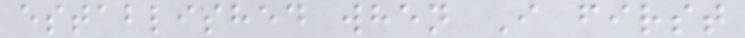established when I first
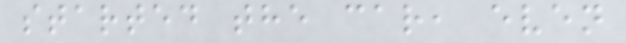started the car, even
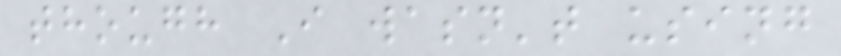though I wasn't using
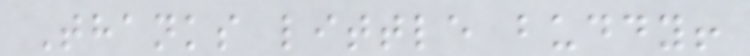Thanks little buddy!
